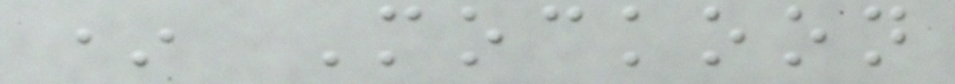* Mockoon
